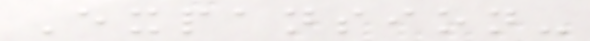Expansion-
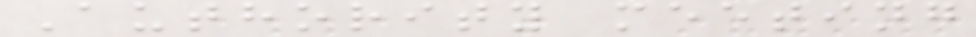Authority meeting
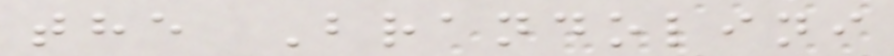the Brandolini
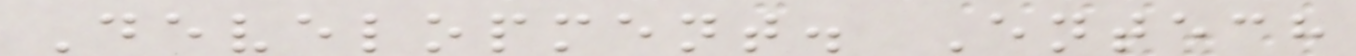Development. Entech
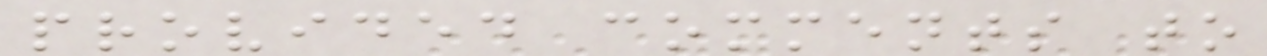provided comments to
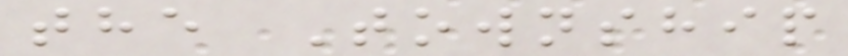the Township
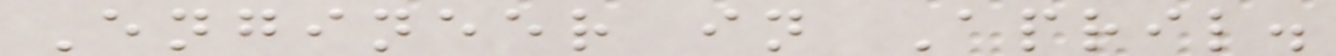Engineer in April.
